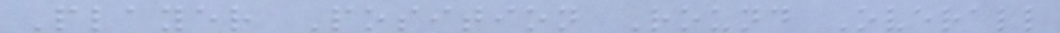Player Position Round Overall
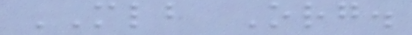MLB Org.
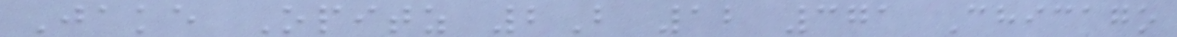Jake Opitz 2B 12 371 Chicago
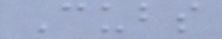Cubs
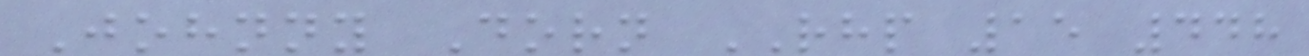Johnny Dorn RHP 15 448
